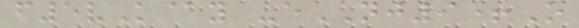f5vK@y -eNJ9+O
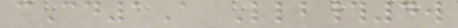cCd1A Llb#4w
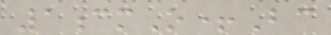1cmO+Bc
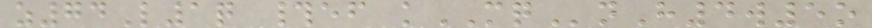z74L1q #ef kMQnH4w5o
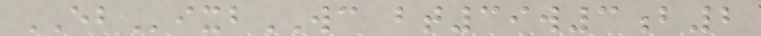EBixbWC bt39w3b2
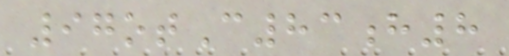97otC83h8
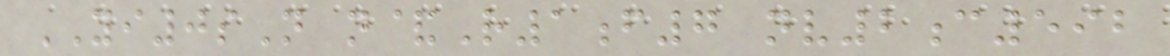YI0sN n&R1f7 nv2c592
